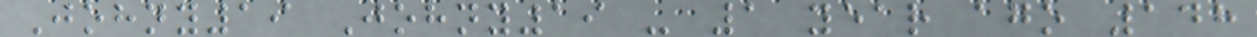Johny19 Johny19 - 1 year ago 148
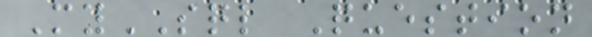MySQL Question
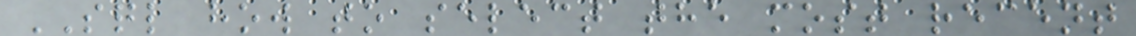SQL how to select the most recent
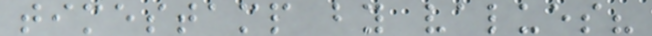timestamp by values?
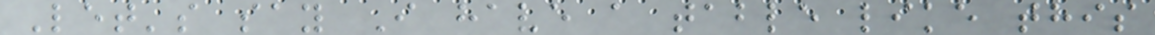Let's say I have a table like this
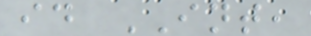id INT,
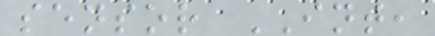sensor INT,
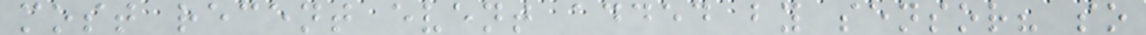most recent event added by sensor? so
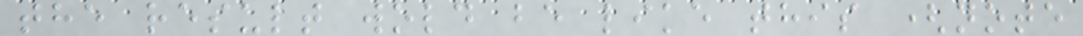the result wold be like this (note
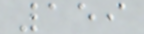159
